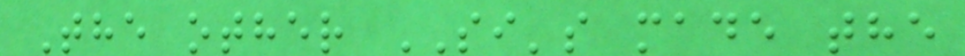The other SI's made the
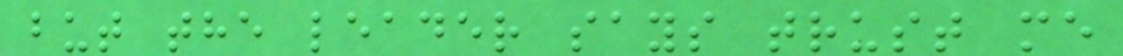but the leader says trust me
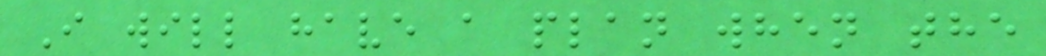I will have a plan when the
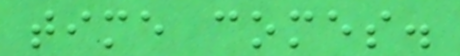time comes.
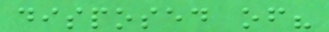disposed of?
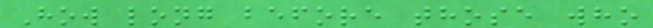How long before those who
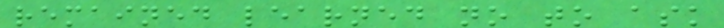remained learned no to ask
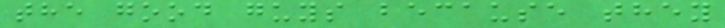the good guys because they
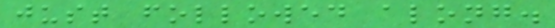just followed along.
